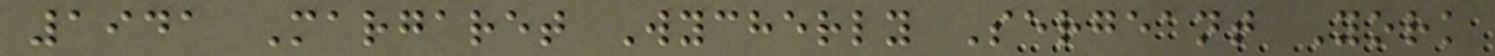1941 Margaret Wycherly Sergeant York
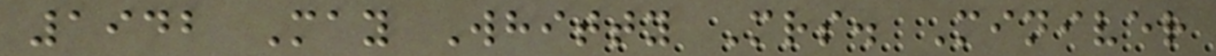1942 May Whitty Mrs. Miniver
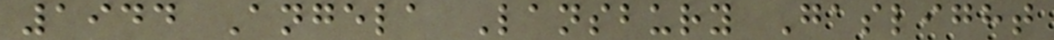1944 Angela Lansbury Gaslight
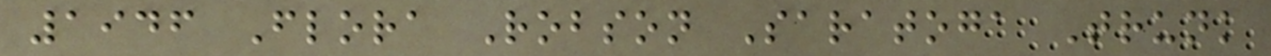1946 Flora Robson Saratoga Trunk
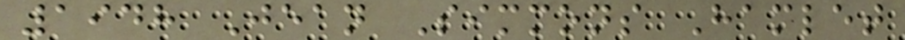1948 Jean Simmons Hamlet
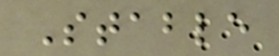Stable
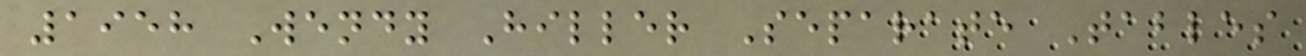1958 Wendy Hiller Separate Tables
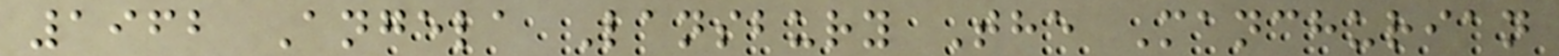1962 Angela Lansbury The Manchurian
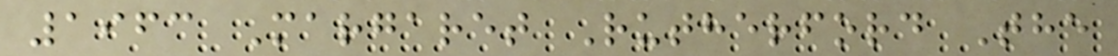1963 Margaret Rutherford The
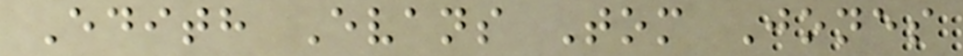Edith Evans Tom Jones
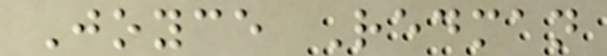Joyce Redman
